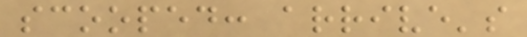scooped: arrive's
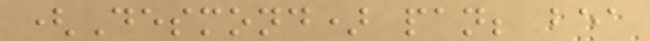(Desmond) pan; bea
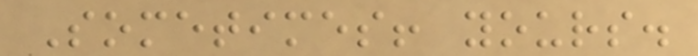Sometimes! yours.
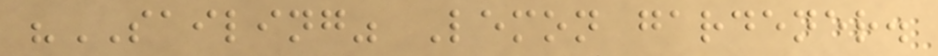"SAILING" Lemon gardener.
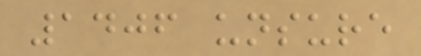1406 unsure
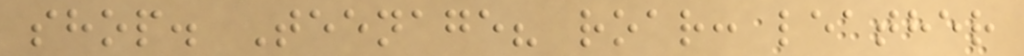shop. Teenage? roar: leather
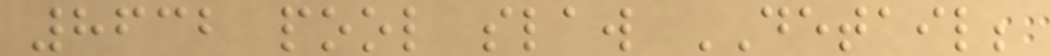8632 pool slaw DETAIL;
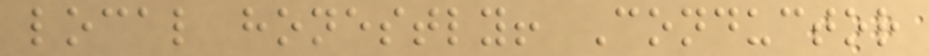local honestly! Conductor
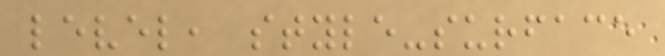level, style-surface
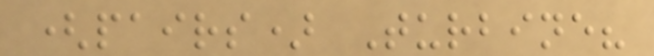(pairs) Turbine?
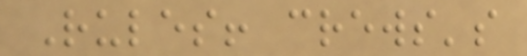Rules! crews's
